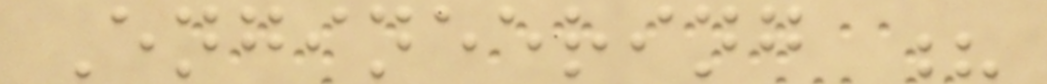Engineering ?
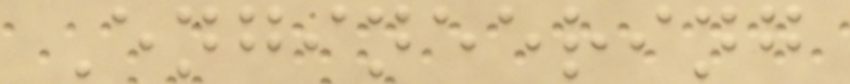Engineering
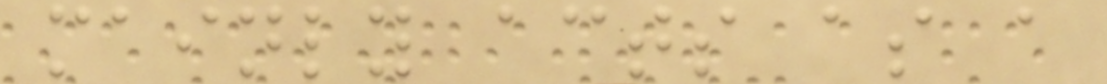mainly acts as a
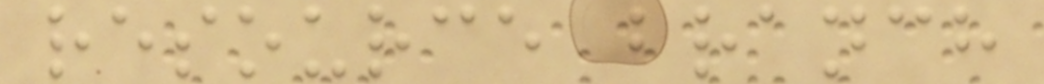resource branch
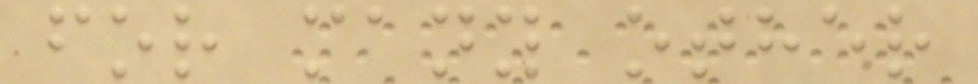for many other
